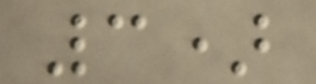3)
